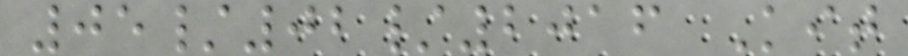05/02/2016 Kit
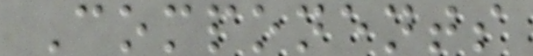Components
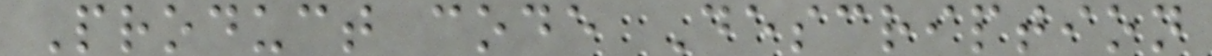Product code Description
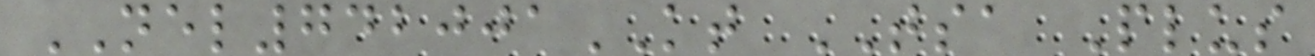NEL742001KT TSA Plus
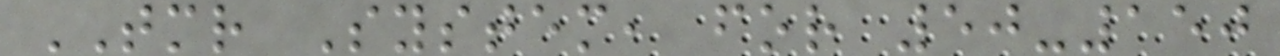TMR System, for 50-150
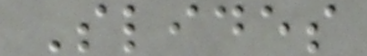Slides
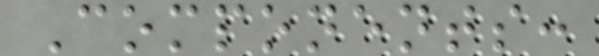Components:
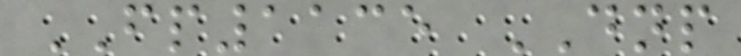FP1135 DNP
